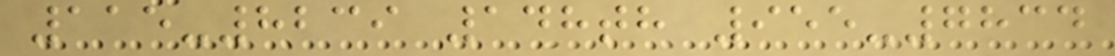115-8239 148th 955-7834
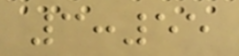3:55
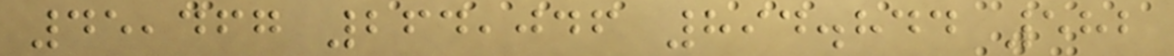45,467 264,046 894.844 582
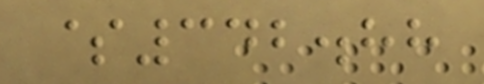$342.88
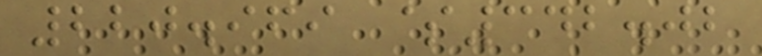220.969 $342.02
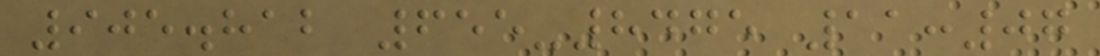905.812 655-8475 11:07
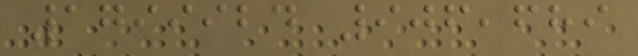1799924 906,689
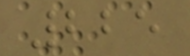225
